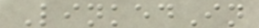LinkedIn
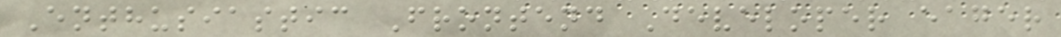Enthusiastic Frontend Developer eager
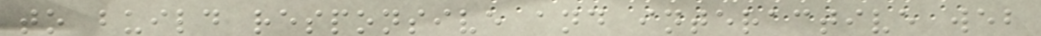to build responsive and interactive web
